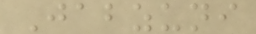Jabzuni
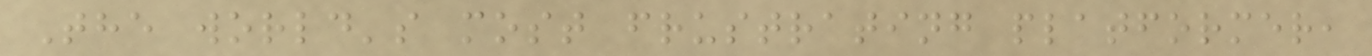The world's most frustrating platformer,
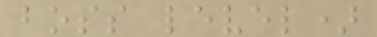boss level)
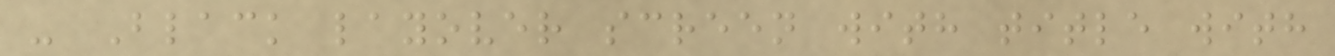- Black layover screen with title with
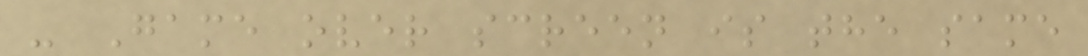- Game over screen is the same
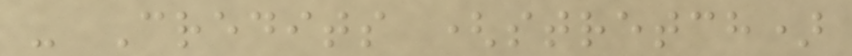- Credits (stretch)
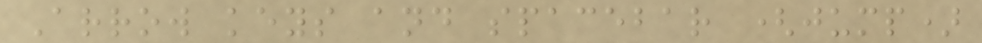Arrow keys and spacebar (jump)
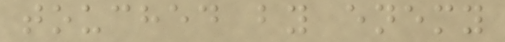touched by enemy
